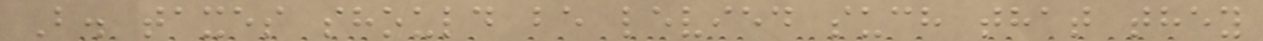B. taxes should be levied such that they
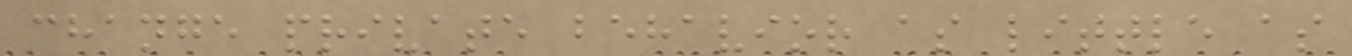change private behavior as little as
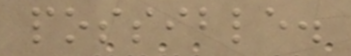possible.
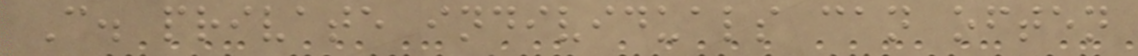C. private individuals can often
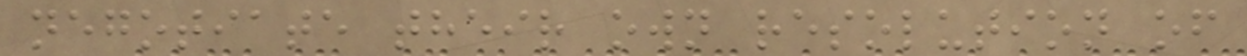negotiate their own resolution of
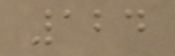124
